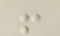!
